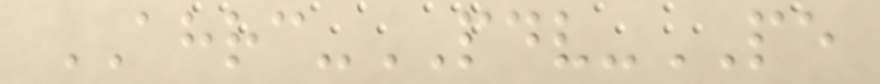AHRC-PDV-PE
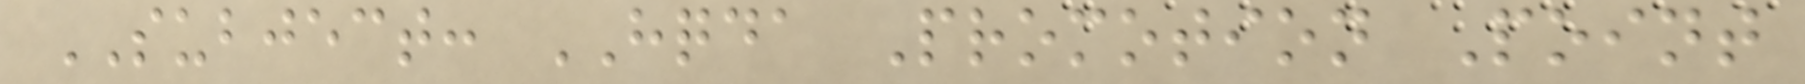SUBJECT: HQDA Promotion Point
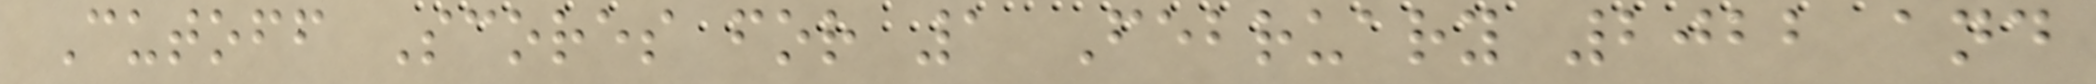Cutoff Scores for 1 February 2022 and
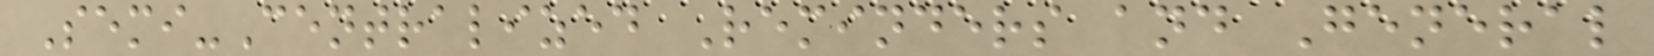Semi-Centralized Reminders and General
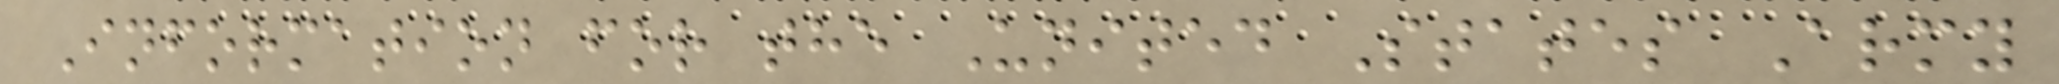Information for the United States Army
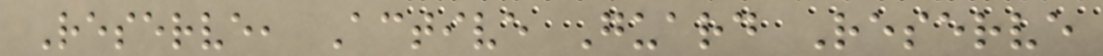Reserve, Active Guard Reserve
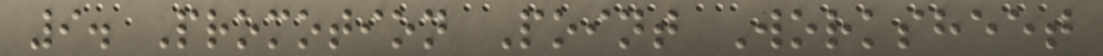9. Promotion Point Worksheet
